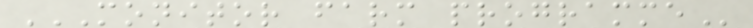MONITOR FARM PROGRAMME
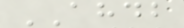AHDB
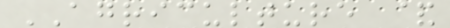AGRICULTURE &
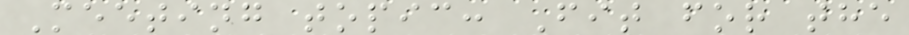Meeting topic: Fit for the
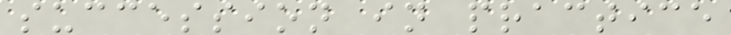succession in practice
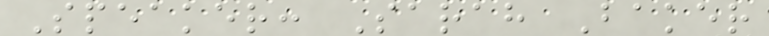Speaker: Sarah Baker
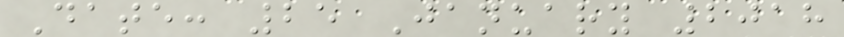Date: 25 January 2018
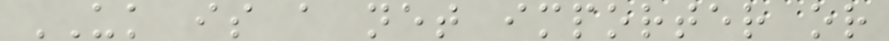UK is a net importer or
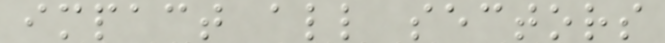impact all sectors
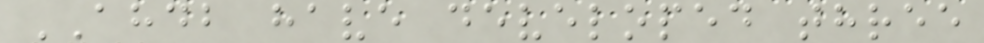AHDB have developed three
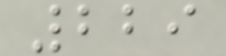229
